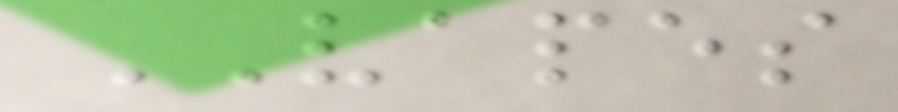VAPES
